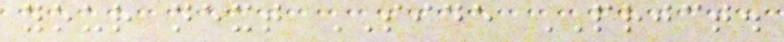your next SIDE PRJCT.
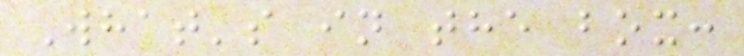What's in the box:
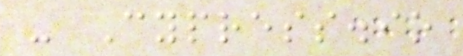- Cypress.io
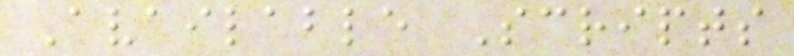Available Scripts
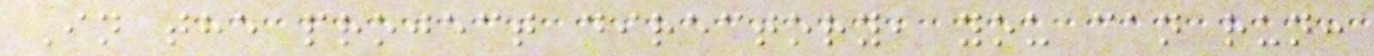In the project directory, you can run:
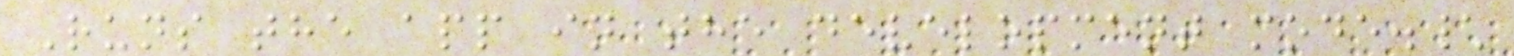Runs the app in the development mode.\
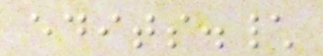edits.\
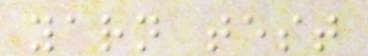yarn test
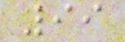99
